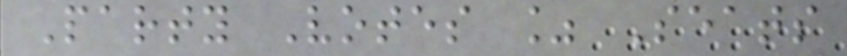Party Votes % Seats
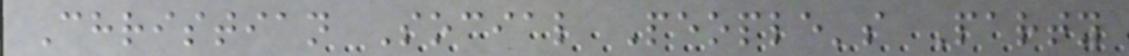Christian Social People's Party
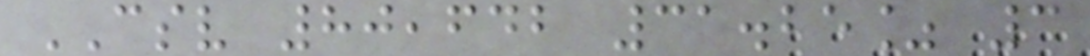CSV 80,642 31.25% 3
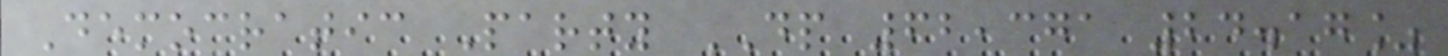Democratic Party DP 62,371 24.17%
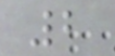2
